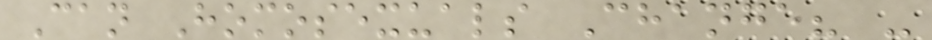Can Homosexuals Change? -
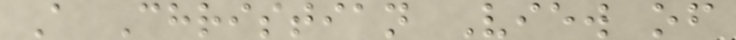A Christian View of
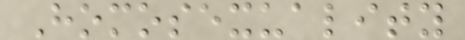Homosexuality
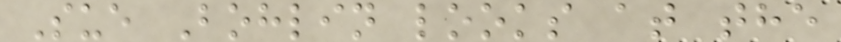Sue Bohlin looks at the
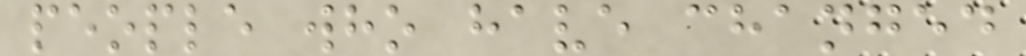people who have changed
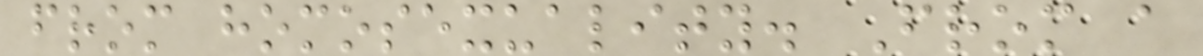from homosexuality. From a
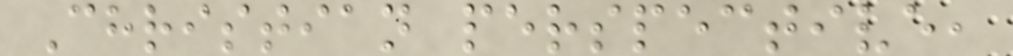Christian perspective,
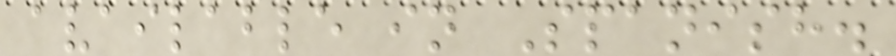available in Spanish.
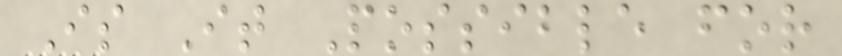Is It Possible for
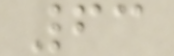63
